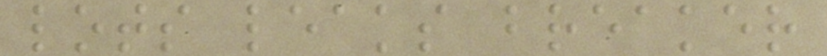lots leaks breaker
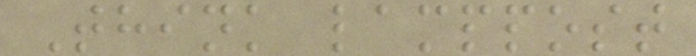Think lamppost
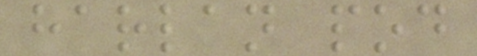harlan pod
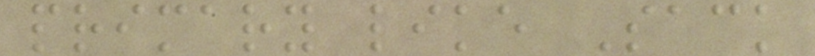primary like Sack
